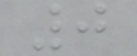0
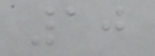10
